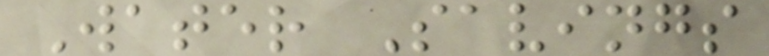Water Savings
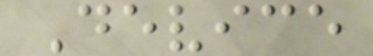Device
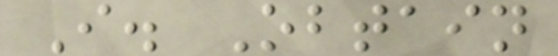I. Obtain
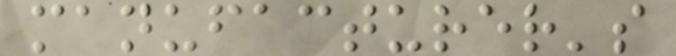manufacturer's
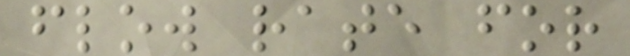flow rate for
